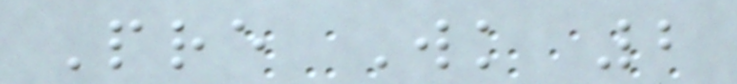Pre Wk 2
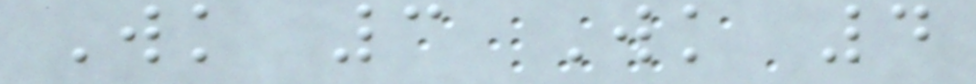Wk 3 Wk 4
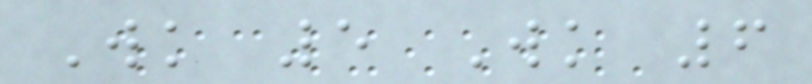Wk 5 Wk 6
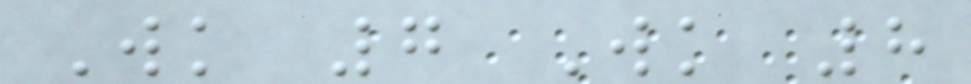Wk 7 Wk 8
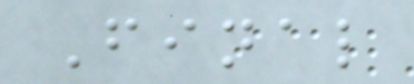Final
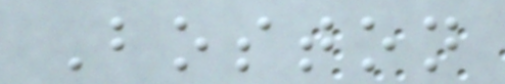Boston
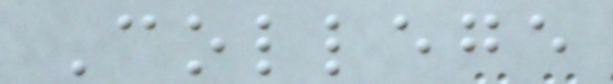College
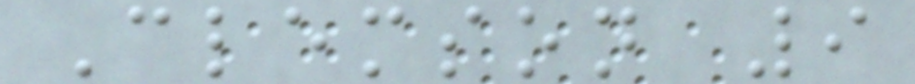Clemson 9
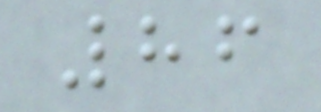86
